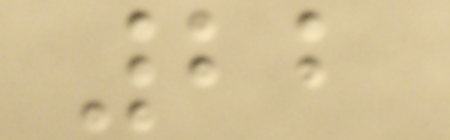22
